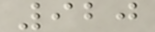920
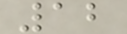12
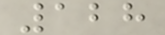128
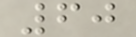60
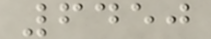6450
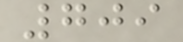709
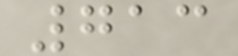713
